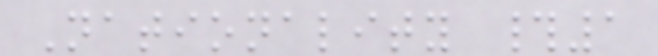Nationality #1
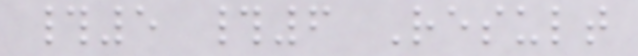#5 #6 Result
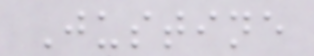Justine
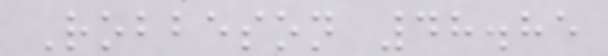Robbeson 48.85
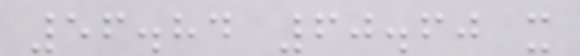56.84 60.60 x
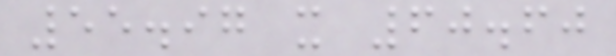55.97 x 60.60
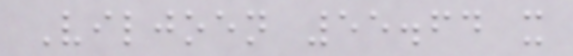Viljoen 55.64 x
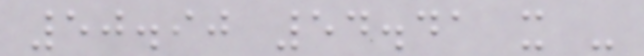50.90 54.41 x -
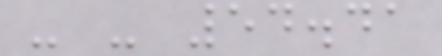- - 54.41
